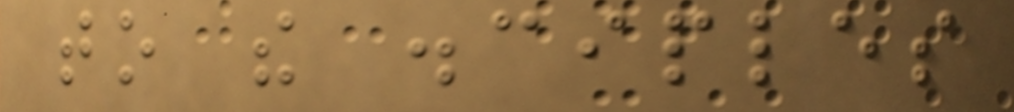to the disciples
